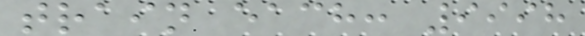train each: 9998
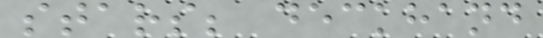stars; deckhand
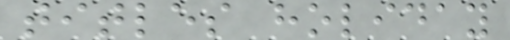titles holiday
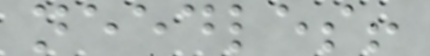needles!
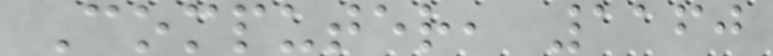Computer, 1160
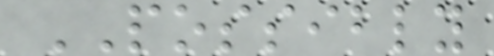POSSIBLY
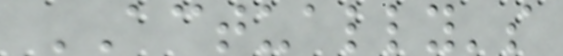ACTUALLY's
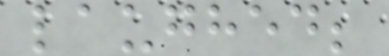laughed;
